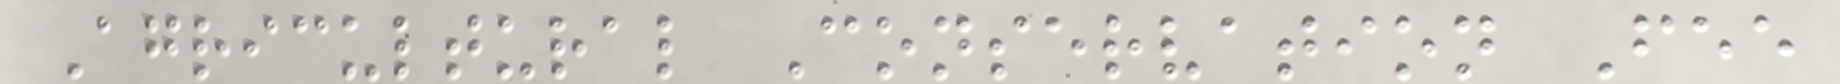Agricultural Conservation Fee
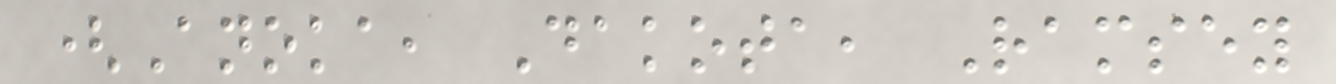(Anoka, Dakota, Ramsey
